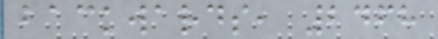backwards, 2468
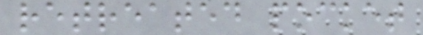retreated pocket
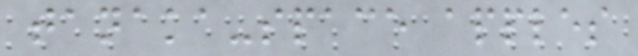tanaka-space apples
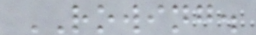ROWING.
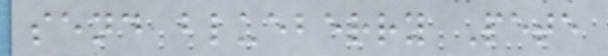send blueberry Pete
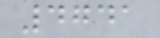4741
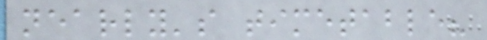nearly's timetable?
